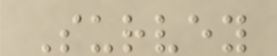Survey
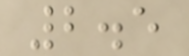2.5
